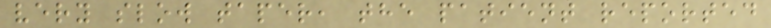very slow taper, the patient reported
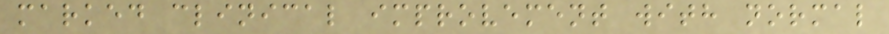marked clinical improvement with normal
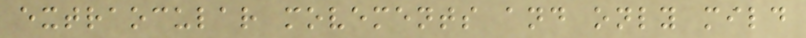extraocular movements and only mild
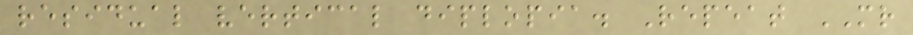residual vertical diplopia. Repeat MR
